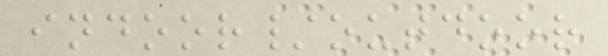indoor/outdoor
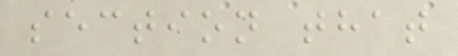section that
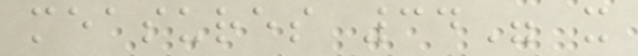measures 34" x
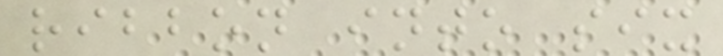ribbon into six
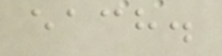each.
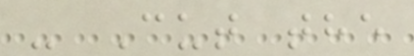- Cut the
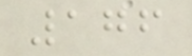176
